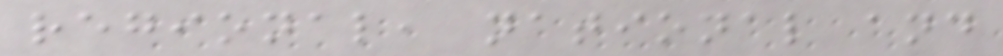regional, national and
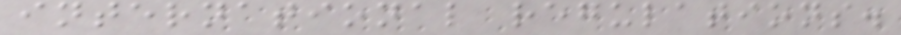international regulations.
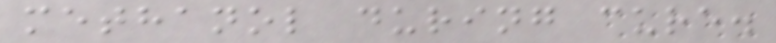methanol during cure.
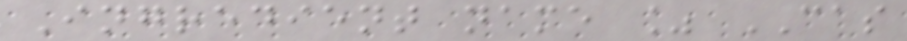Ingredient name % CAS
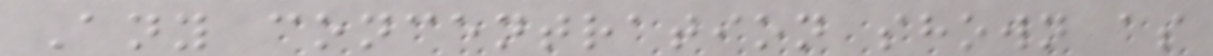Any concentration shown as
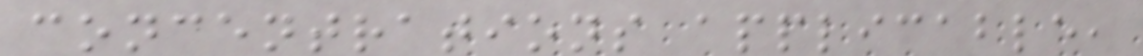concentrations applicable,
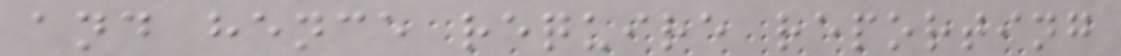and hence require reporting
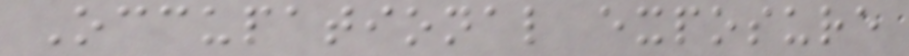Occupational exposure
